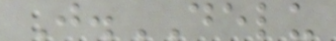J.DELU
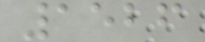1526
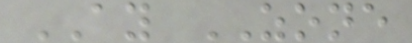AY ZONE
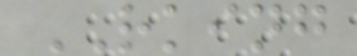RKING
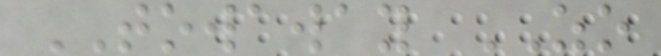TOWAWAY ZO
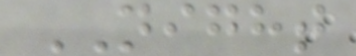NIGHT
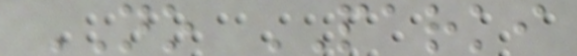NO PARKI
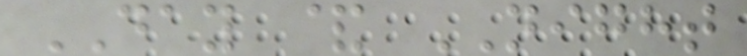DAY & NIGHT
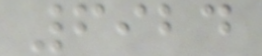6924
